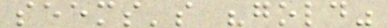seems's "gold"
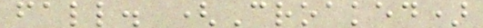fall. (Croaked)
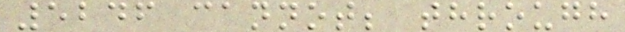5246 cannot; through
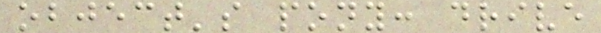object's pony: drive
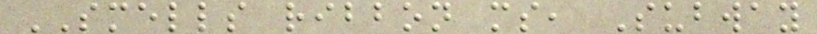SMELLS ribbon ms, Subway
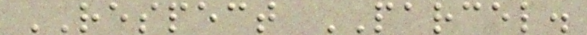RESPECT PARCEL.
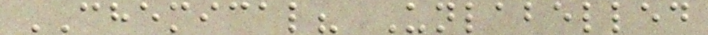CHEMICAL? Unlabelled
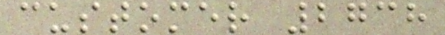customer 2738
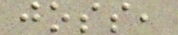joss,
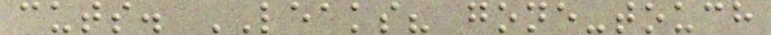cuts. LEAKS? gone-touch
